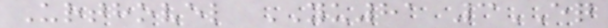Urthovel YU81 3EQ
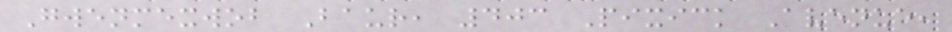Gwenmexwob Baur, 403 Pixick Avenue,
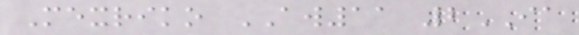Mexriko AW11 2IA
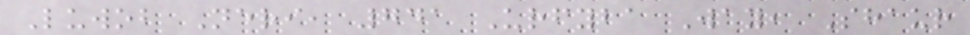Luwob Neri, 741 Urfyba Way, Shaur
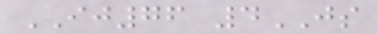IJ76 4JS
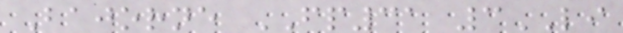Bajorne FP31 3LI
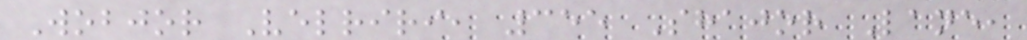Wobjor Velriri, 355 Shajor Lane,
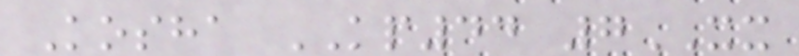Kosha KP44 7XX
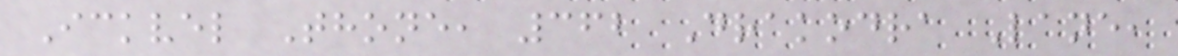Ickvel Thone, 362 Drakodra Lane,
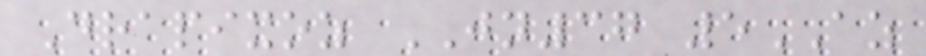Drapixoz JN37 5AZ
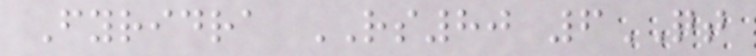Fyridra RS80 6QT
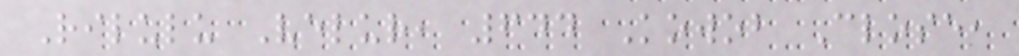Rilulu Velur, 644 Kowob Close,
